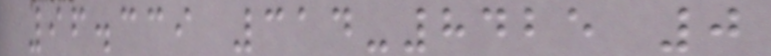96.339 314-8425 0
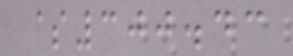$300.43
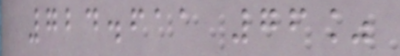724.611 76%
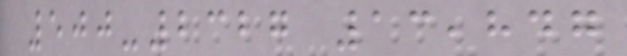500-2327 13,847
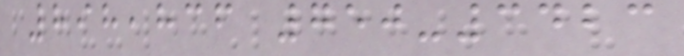898,836 750-3423
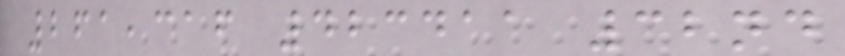261,316 423411 32nd
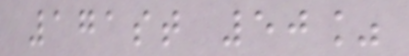171st 50%
